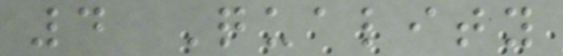4 Quality
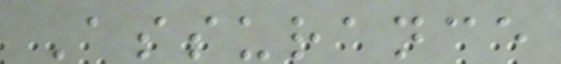Assurance
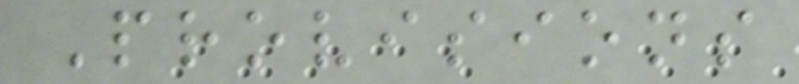Provisions
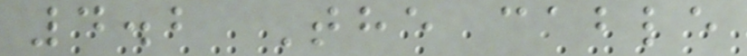4.2 The cable
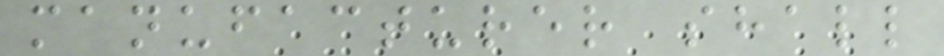manufacturer shall
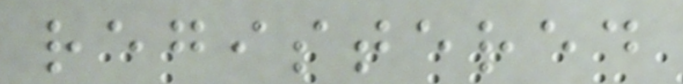registered
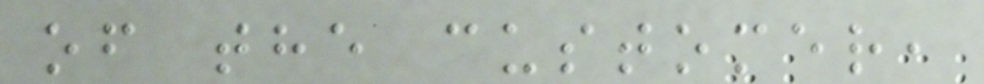of the customer,
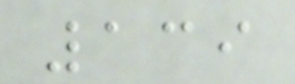139
